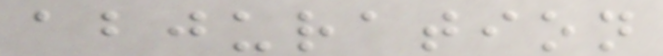abjuration
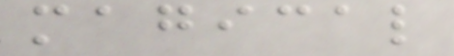magical
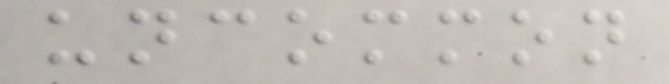uncommon
